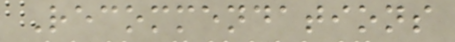Recommendations
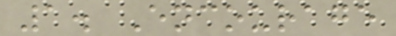1. Encourage
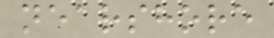nearshore
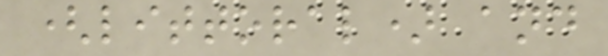(littoral) and
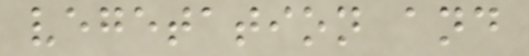vegetation and
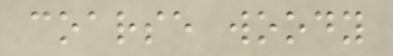coarse woody
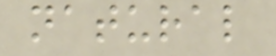natural
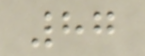87
